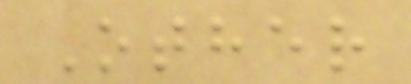Other
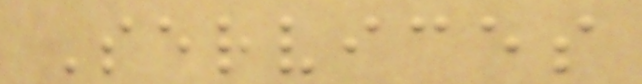Services
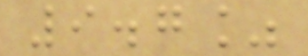9.7%
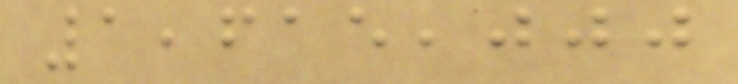1,615,000
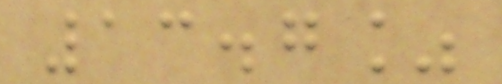13.7%
